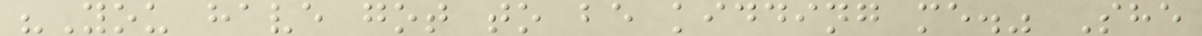"You have got to be kidding me." She
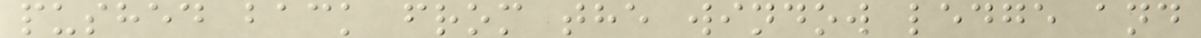pushed back from the window ledge and
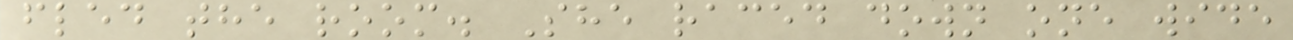fled the room. She raced down one wide
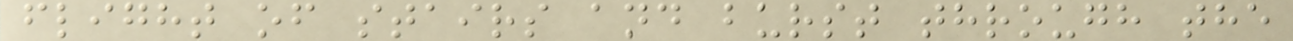flight of stairs and burst through the
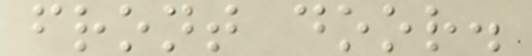front door.
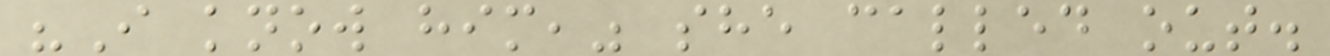"I know him," she called out.
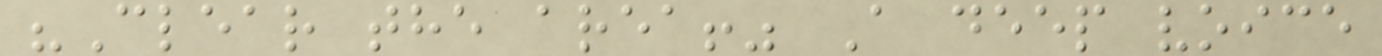"Clear the area!" A deep voice
